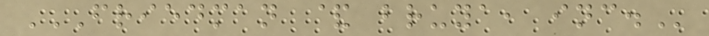FRIEDMAN & BRUYA, INC.
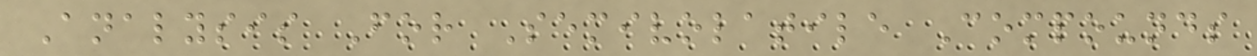Analysis For Semivolatile Compounds
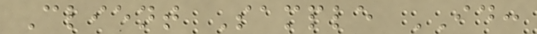Client Sample ID:
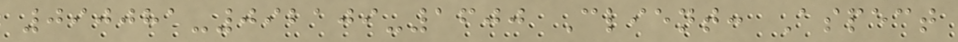090081-092109-1600 Client: Aspect
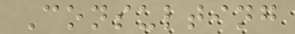Consulting
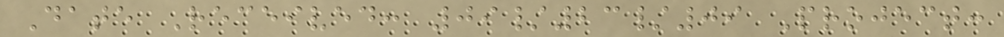Date Received: 09/23/09 Project:
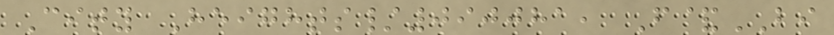City Heights/090081, F&BI
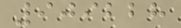909228
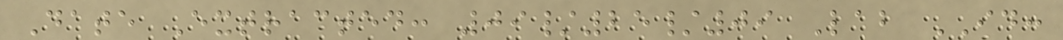Date Extracted: 09/25/09 Lab ID:
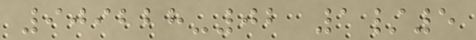909228-02 1/5
